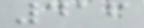416
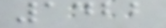1422
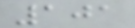101
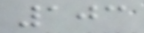103
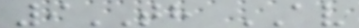9TH AV
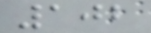102
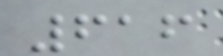616
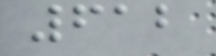612
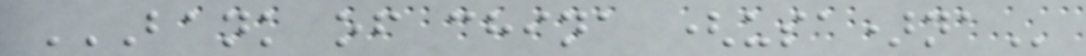BANK OF CHINA (USA)NA
